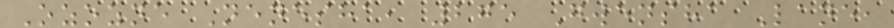Ozozne Nenesha, 275 Gwensha Lane,
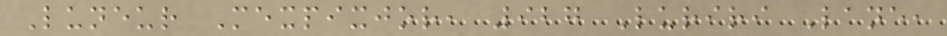Luneur Mexpixjor, 927 Luriri Lane,
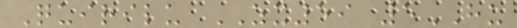Quirilu ZX59 5HU
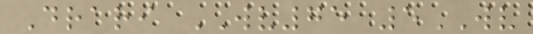Drari WV75 5WV
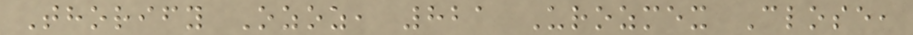Thorify Ozoz, 821 Urozmex Close,
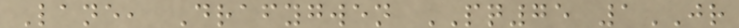Lane, Drafygwen PQ75 1JR
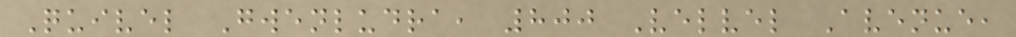Quivel Gwenludra, 800 Velvel Avenue,
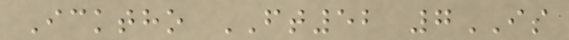Icktho FT52 7IS
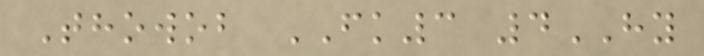Thowob FK3 4HY
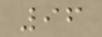96
